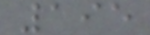195
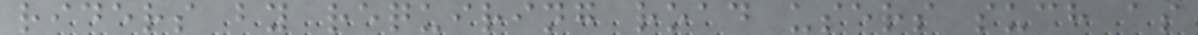riders by requiring road users such as
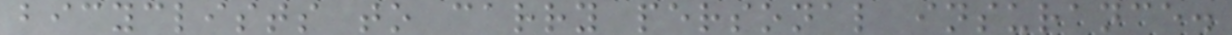bicyclists to carry personal insurance.
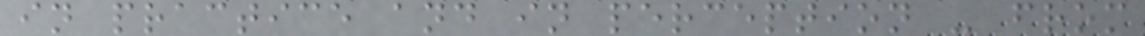in practice and in perception - from
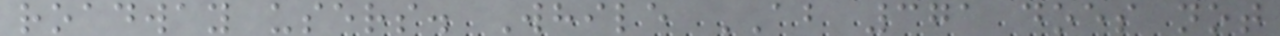roadway users. While AB 371 does not
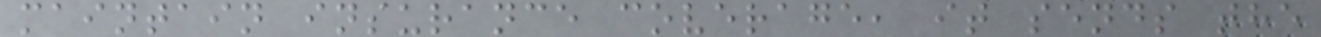maintain insurance coverage, it sends the
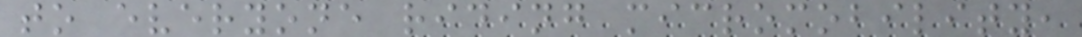to everyone riding micromobility,
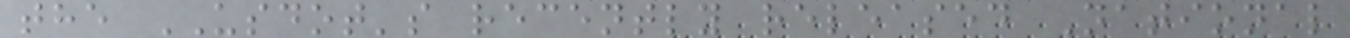the USDOT's recently released National
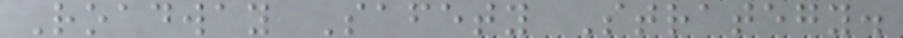Roadway Safety Strategy.
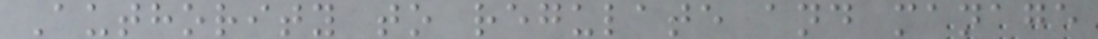Authority to regulate and manage
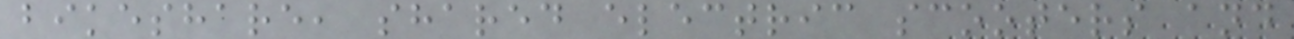bikeshare, shared electric scooters and
